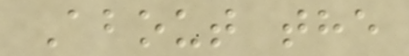About the
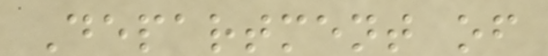Department of
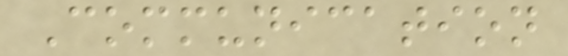Communication
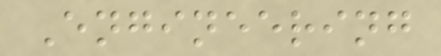Engineering
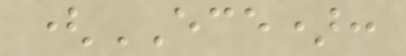(ECE):
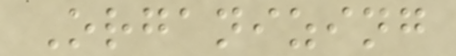Organizing
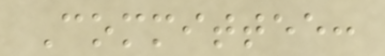Committee:
